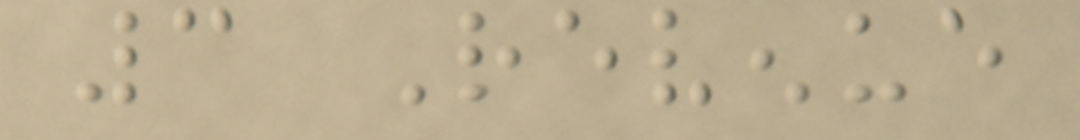3 Revenue
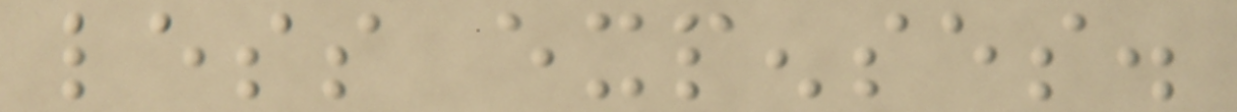less expenses.
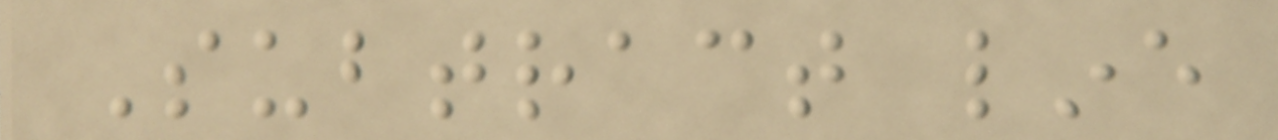Subtract line
